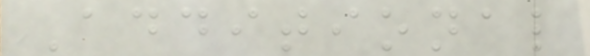Additional
